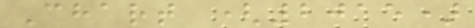Chart (2015)
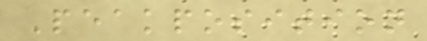Peakposition
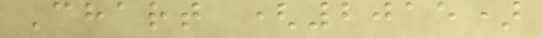Chart (2015)
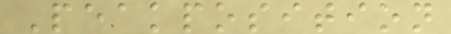Peakposition
